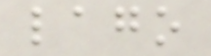lago
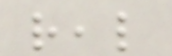real
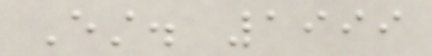Est. 1999
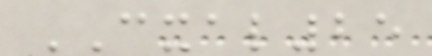CXAL25
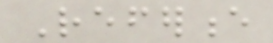Reference
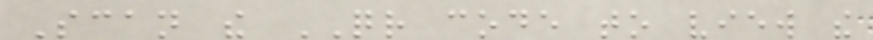Scan the QR code to view the
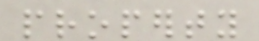property
